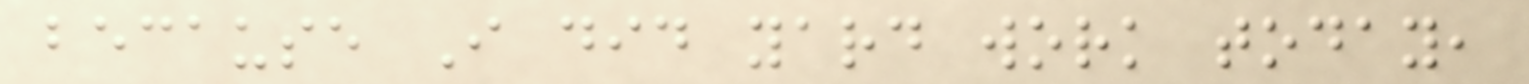because I did yard work today,
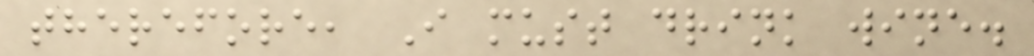therefore, I must drink wine.
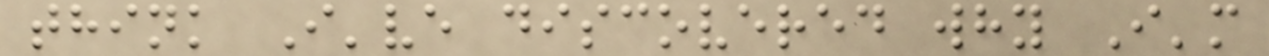think I've discovered why I'm
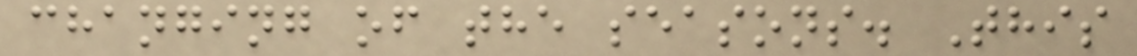changing of the seasons. This
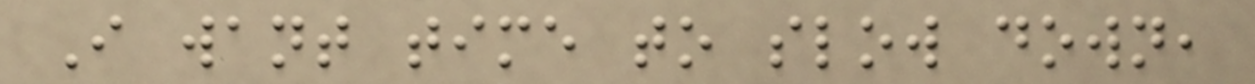I want time to slow down,
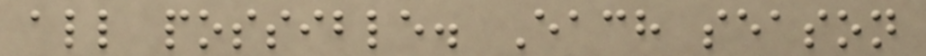all possible. Each season
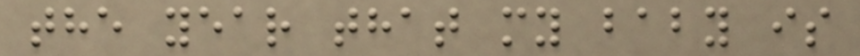the year that my baby is
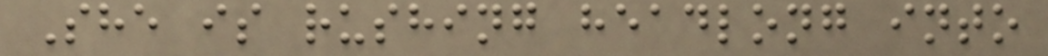She is rushing headlong into
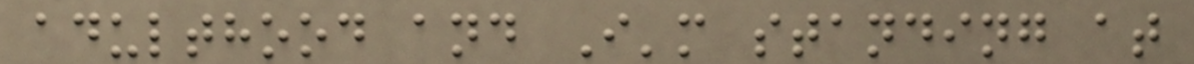adulthood and I'm standing at
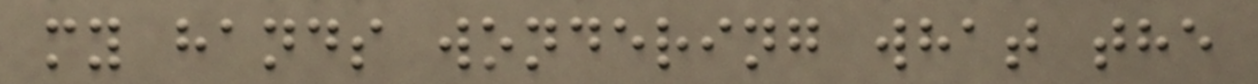my hands wondering what the
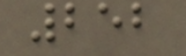252
